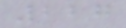227
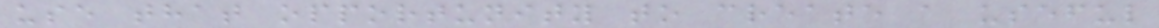use that opportunity to create a useful
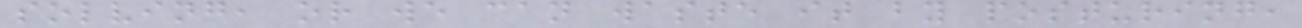solving, or we can waste it by posturing,
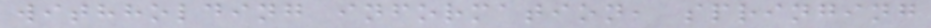withholding information, springing
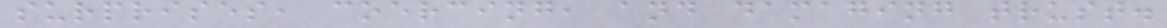surprises, coercing, and damaging trust.
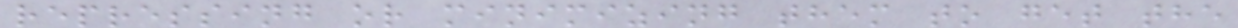repressing or minimizing them to get the
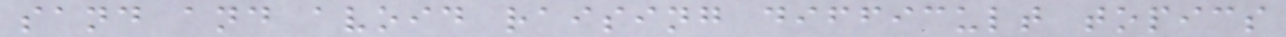sand and avoid raising difficult topics
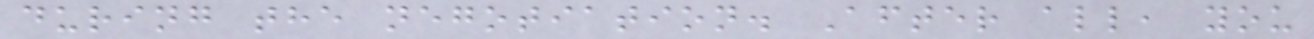during the negotiation. After all, you
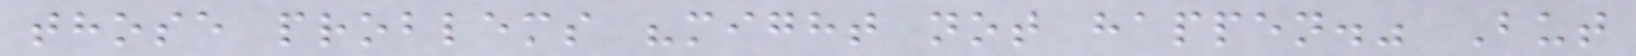those problems "might not happen." But
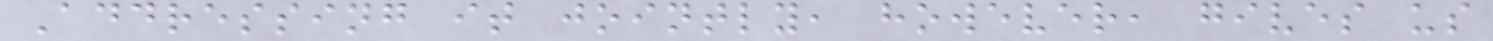Addressing it jointly, however, gives us
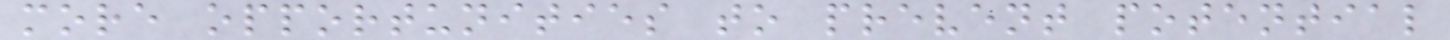more opportunities to prevent potential
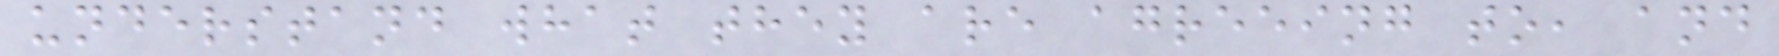understand what they are agreeing to, and
